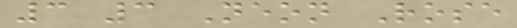3 3 Neon Rose
